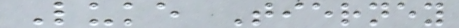Luke Tierney
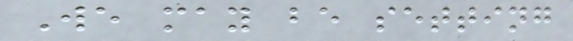We may be setting
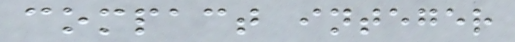compact integer
